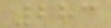283
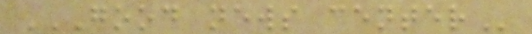GOOD NEWS CENTER
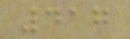417
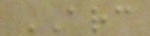ARC
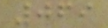069
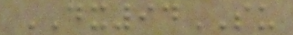DX94SU
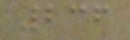236
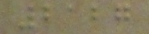2127
